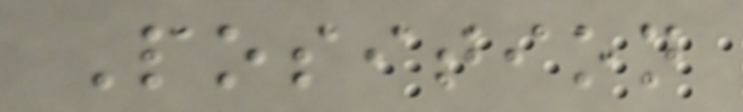Position
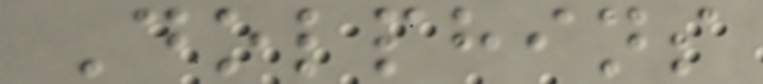Dolphins
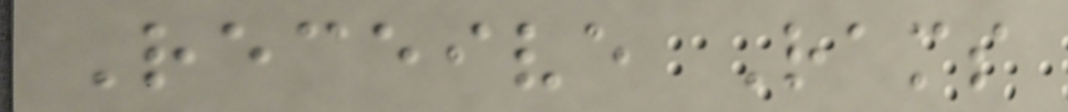Receive Rams
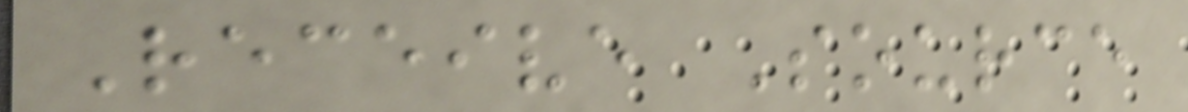Receive Source
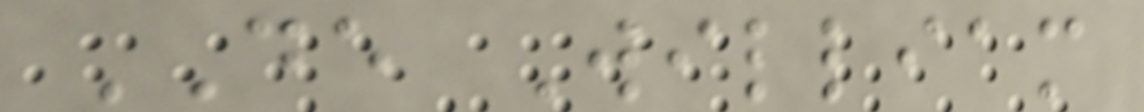DE William
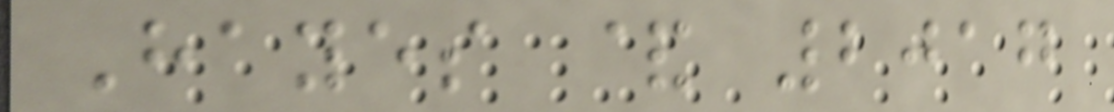Hayes & 2017
